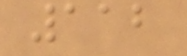112
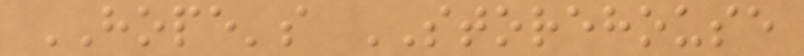HOPE's STOREHOUSE
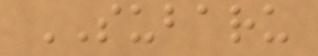SUBARU
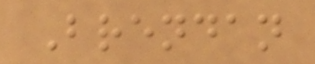Brendan
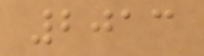2013
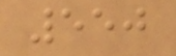550
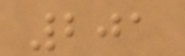201
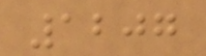1207
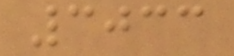3033
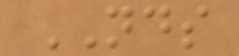NDS
